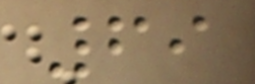69
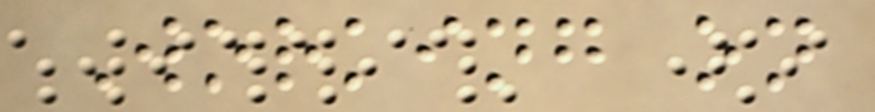Working on
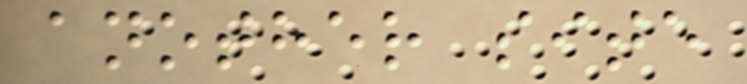another site
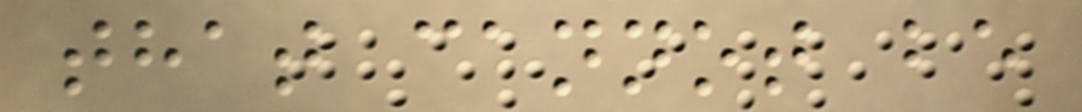that cannot be
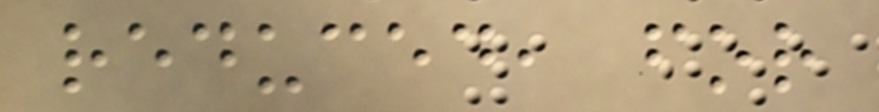reduced, for
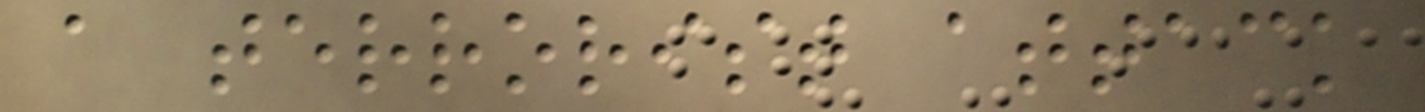a terrorist attack
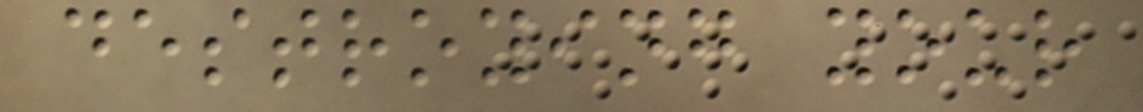destroying your
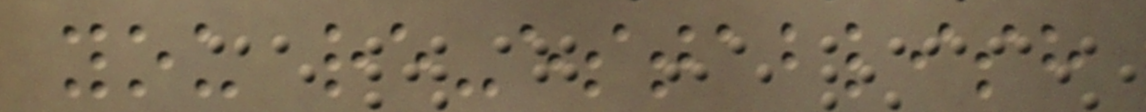you re-establish
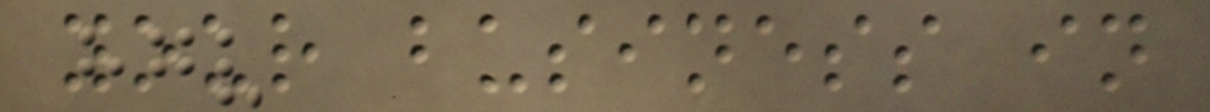your business in
